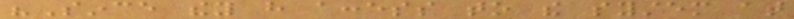"Since they have access to the system at
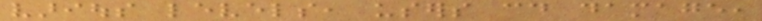various levels, users could damage,
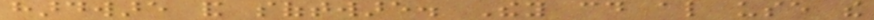hardware and software. They could also use the
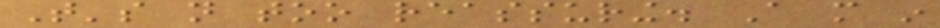That's not too reassuring. A more in
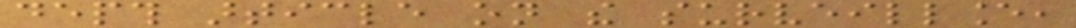depth article on the surveillance,
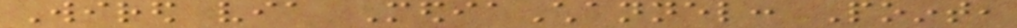Wired via MediaChannel: Point,
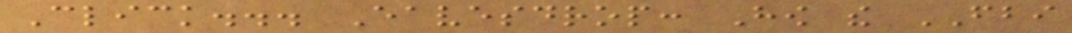Click... Eavesdrop: How the FBI
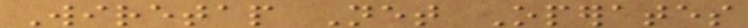Wiretap Net Operates
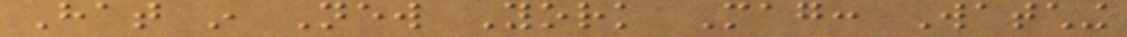Hat in New York Mag: Watching
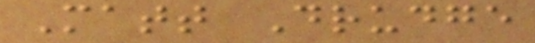Matt Drudge
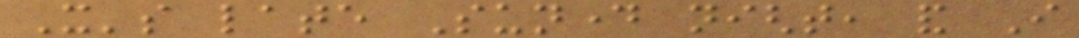It's late Sunday night, and I
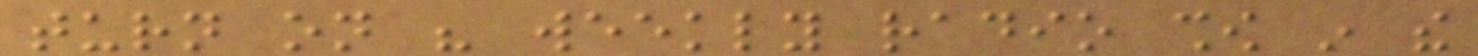turn on his weekly radio show in the
